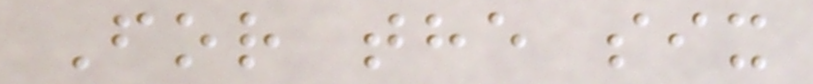For the six
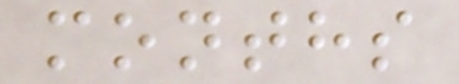months
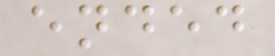ended
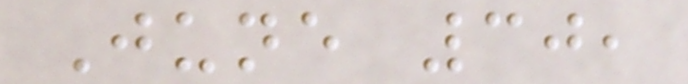June 30,
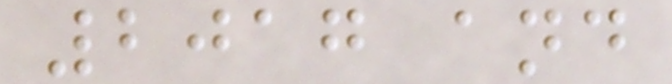2017 and
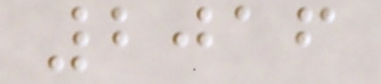2016
